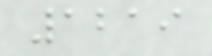1219
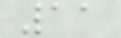11
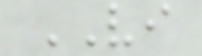VI
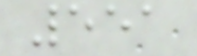551
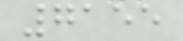7155
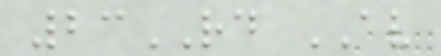23RD AV
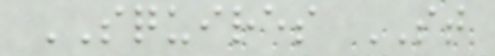SQUIRES ST
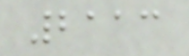2113
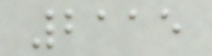2115
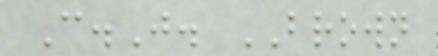C.J. BROWN
